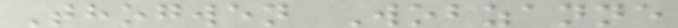Thogwen Wobzanne
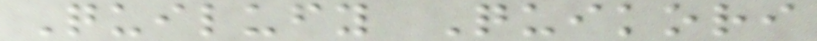Quilufy Quikori
